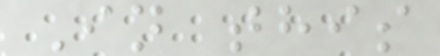In this
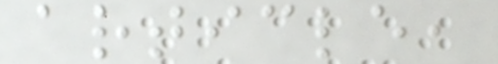article,
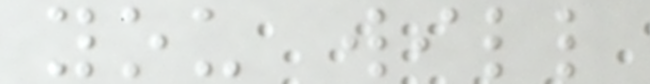you will
